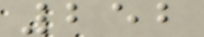252
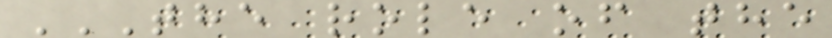THE ROLE OF THE
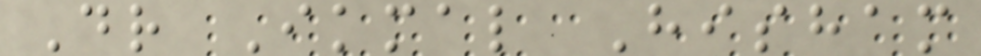Dr Ikmal Hisham
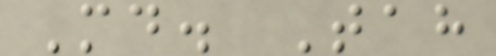Md. Tah
